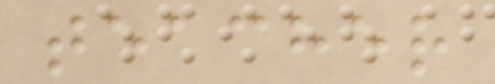teacher
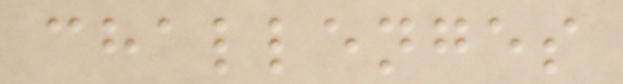challenges
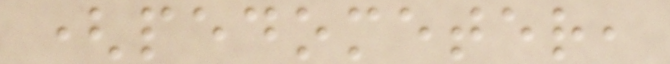(pedometer,
